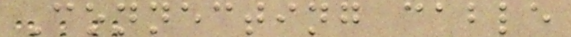Connecting cable
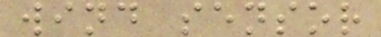wind sensor
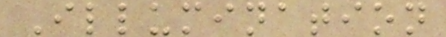Illumination
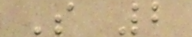S 2
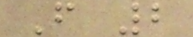F 2
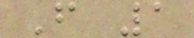F 1
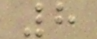8
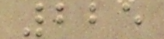225
